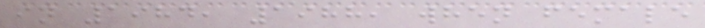in 1984, 1988, when female
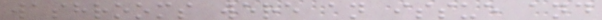washrooms were an issue and
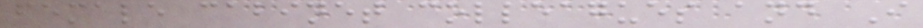female cabinet colleagues and I
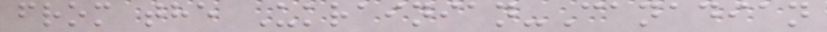from the Ukrainian-Canadian
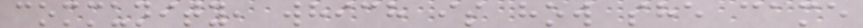community, which is how she came
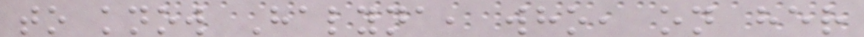to know Halyna, who, on her
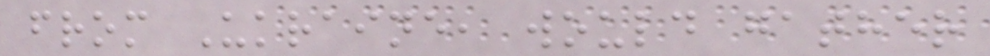from Ukraine, would gather
